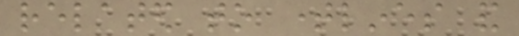related to timelines and
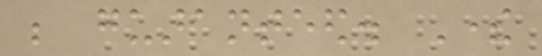be guaranteed. There
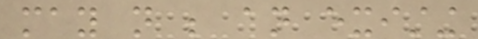may not be an existing
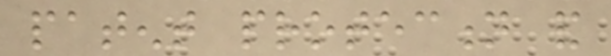patent protection and
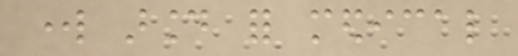work around for medical
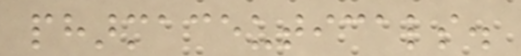pharmaceuticals.
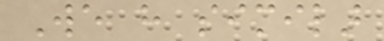We have similar
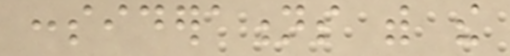considerations with the
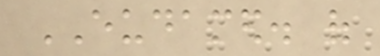EUDAMED. of
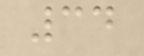34
